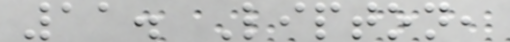11. Lipton,
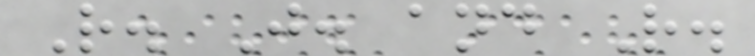R. J. and R.
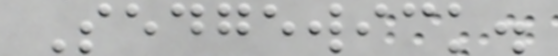Sedgewick.
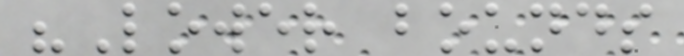"Lower bounds
